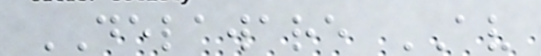DELAWARE AV
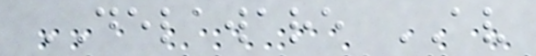DELAWARE AV
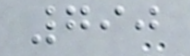790
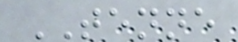TENNE
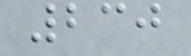230
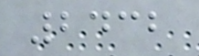2432
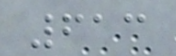613
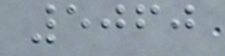5060
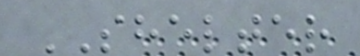SHELTER
